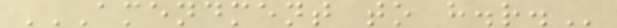AMENDMENT TO H.R.
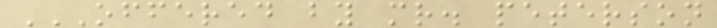OFFERED BY MR. PETERSON
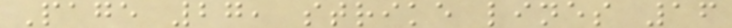Page 27, strike lines 16
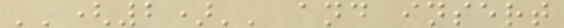''(2)'' and insert
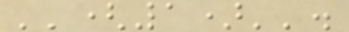''(1)''.
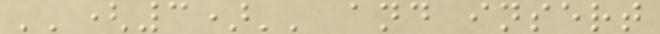''(3)'' and insert
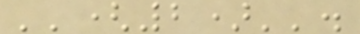''(2)''.
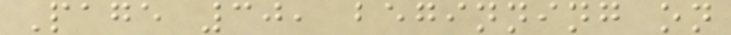Page 30, beginning on
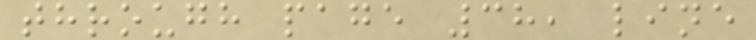through page 38, line
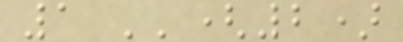1 ''(2)
